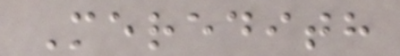Meredith
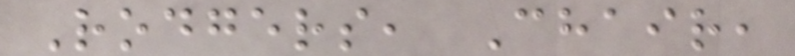Rodgers, Chair,
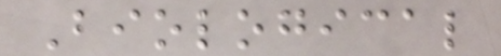Biological
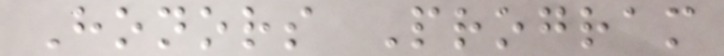Honors Program
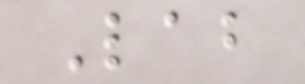Lab
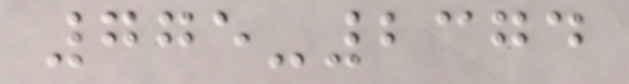775-2374
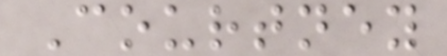Courtney
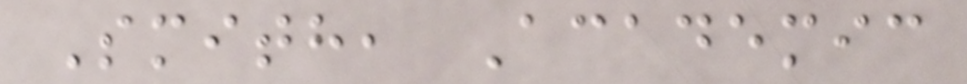Smith, Academic
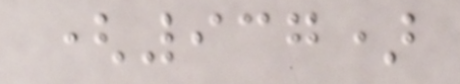(937)
